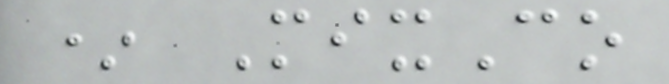* MixCo
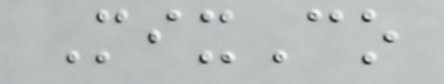MixCo
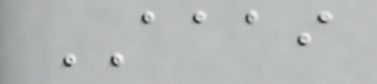AAAI
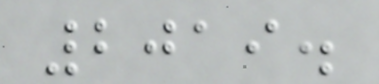2019.
